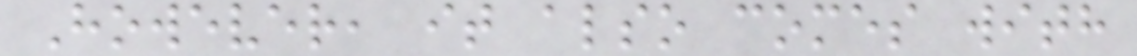However, it also comes with
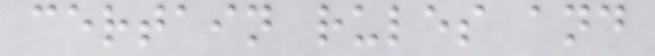certain rules and
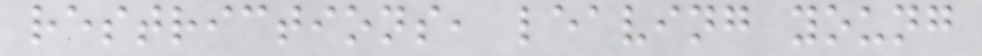restrictions, leaving young
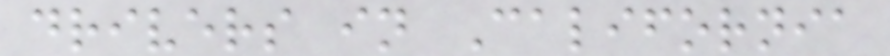drivers in California
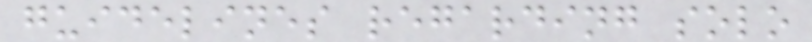guidelines regarding solo
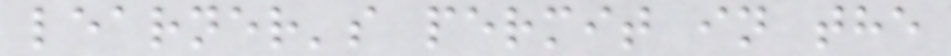learner's permit in the
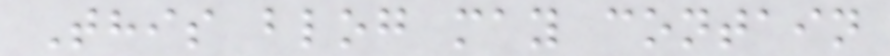This blog may contain
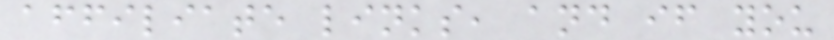affiliate links, and if you
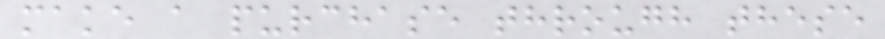make a purchase through these
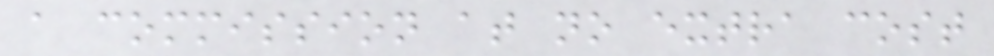a commission at no extra cost
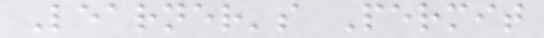Learner's Permit
